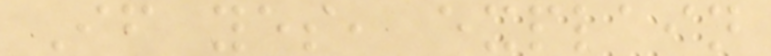If yes, explain
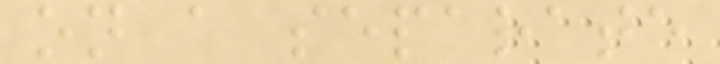on a separate
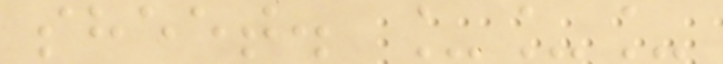sheet. ___
